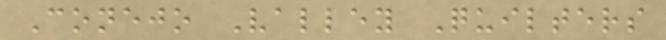Conejo Valley Quilters
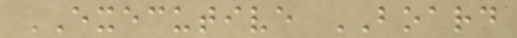EXECUTIVE BOARD
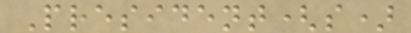President(s)
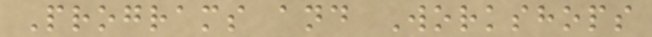Programs and Workshops
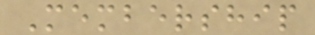Membership
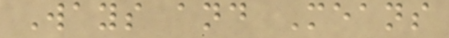Ways and Means
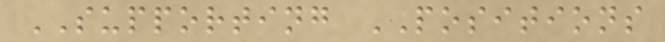SUPPORTING POSITIONS
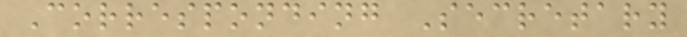Corresponding Secretary
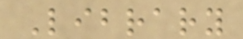Library
